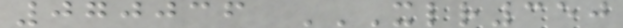070036 XLR350
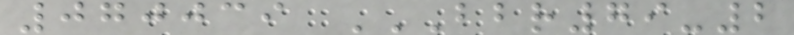070039 BBR79-2
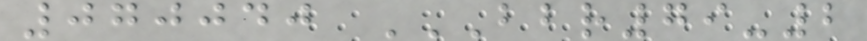070040 BBR79-2
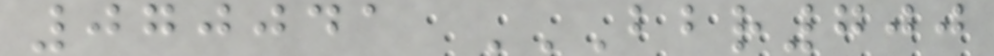070041 BBR700
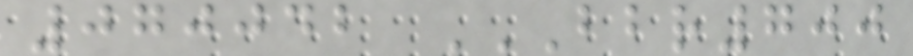070042 BBR700
